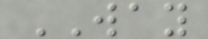WAY
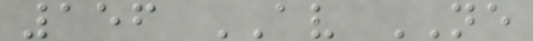156 AV NE
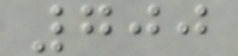700
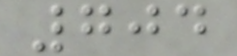704
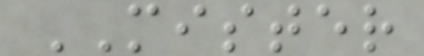MISTER
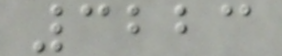3223
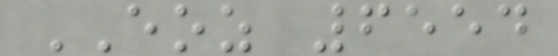EOZ 6554
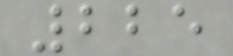225
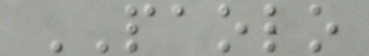PAOLO
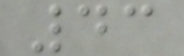43
